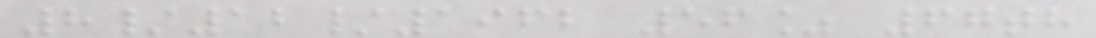8/12/1962 56% 67th
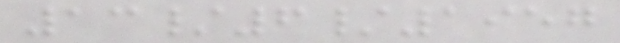13/6/1957
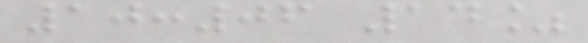10:06 14%
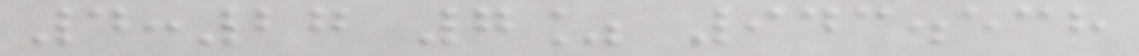4:27 7% 943.538
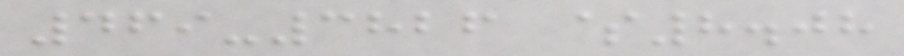469-3826 $8.08
